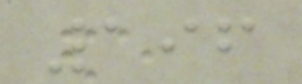196
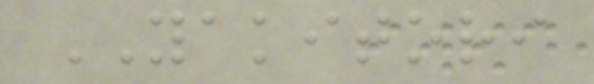YAKITORI
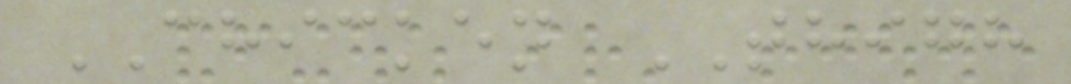CHICKEN THIGH
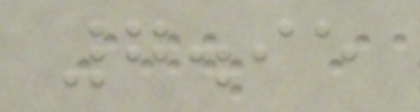7.95
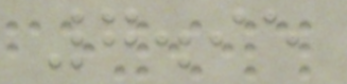7.95
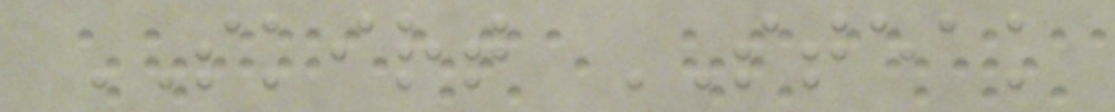SKIRT STEAK
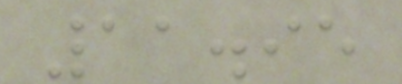11.95
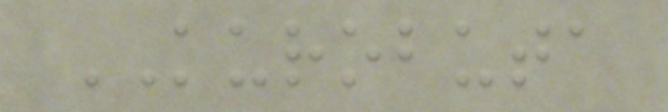KUROBUTA
